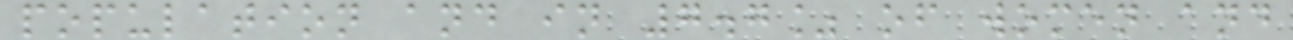population and in 7.7% of women and
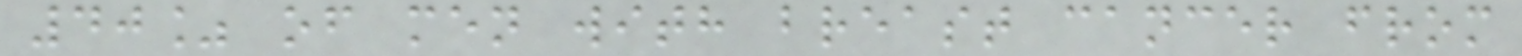40% of men with breast cancer from
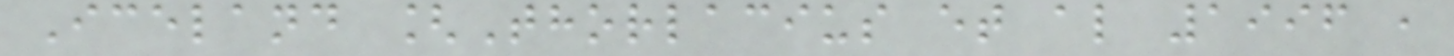Iceland [Thorlacius et al 1996 ,
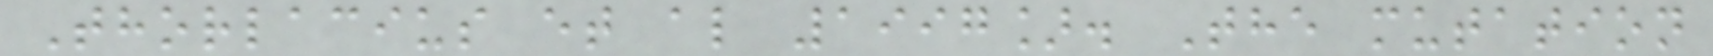Thorlacius et al 1997]. The mutation
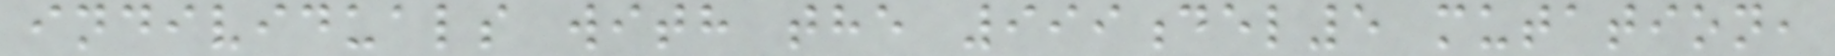individuals with the 999del5 mutation,
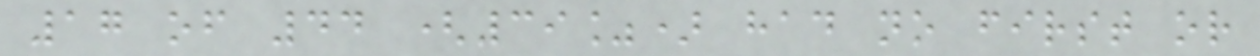17 of 44 (39%) had no first or
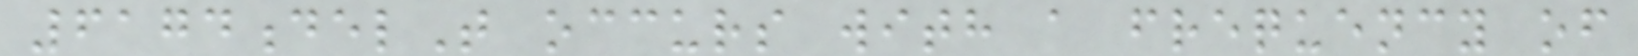6174delT occurs with a frequency of
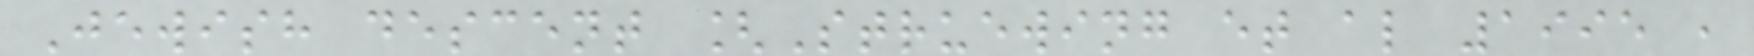Jewish descent [Struewing et al 1995 ,
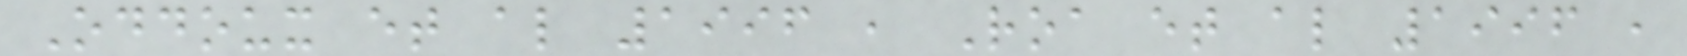Oddoux et al 1996 , Roa et al 1996 ,
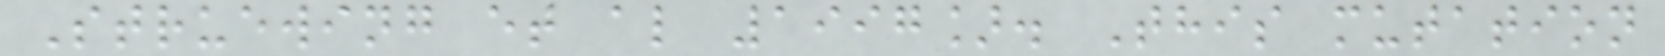Struewing et al 1997]. This mutation
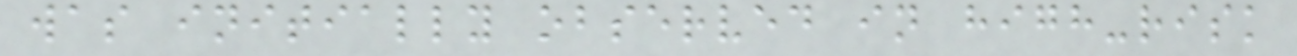was initially observed in high-risk
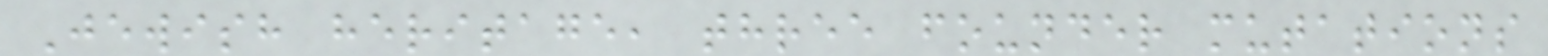Jewish heritage, three founder mutations
